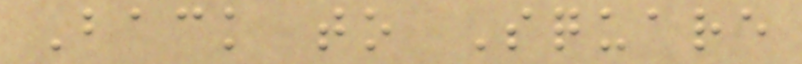Back to Square
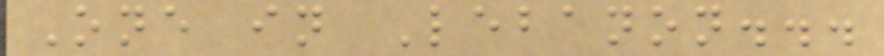One in Lebanon...
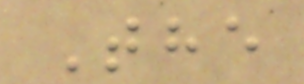The
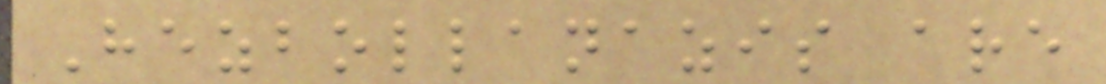Hezbollanazis are
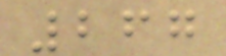267
